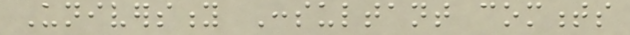University Consultant comments
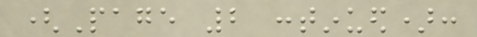(Page 2 continued):
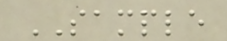SAMPLE
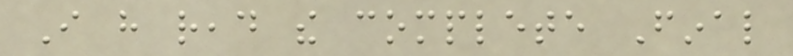I have read the complete Final
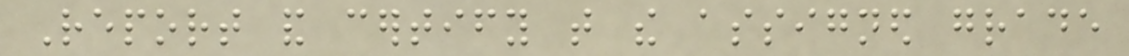Report and certify that the assigned grade
